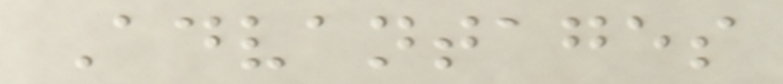Advantages
